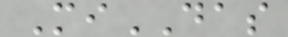MiDAS
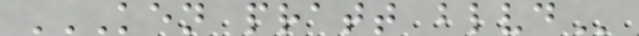KEN PRATT BLVD
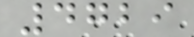4729
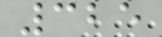325
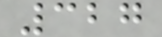327
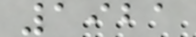1921
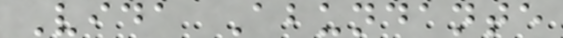Vida Abundante
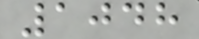1048
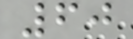60
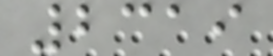2319
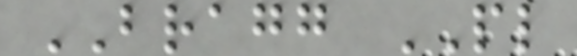BRAGG PL
